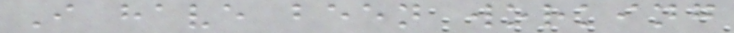I have been working
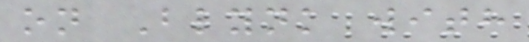on Blynk with
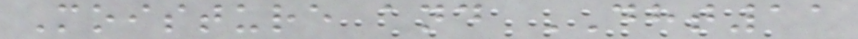Moisture and DHT11
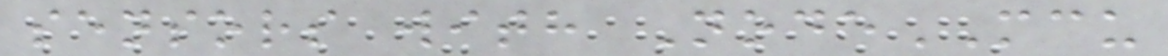sensors with NodeMCU
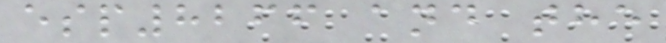esp8266 and the
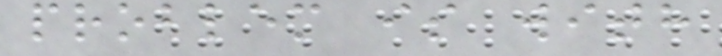problem is with
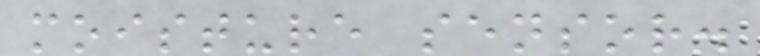moisture sensor.
